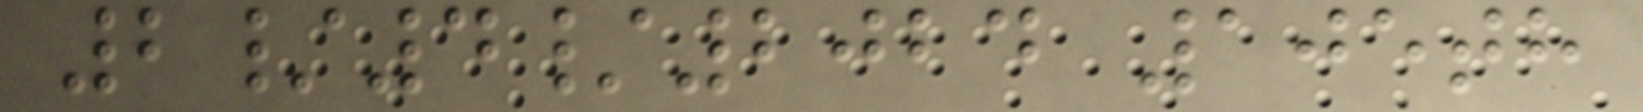2/4/2024 105th
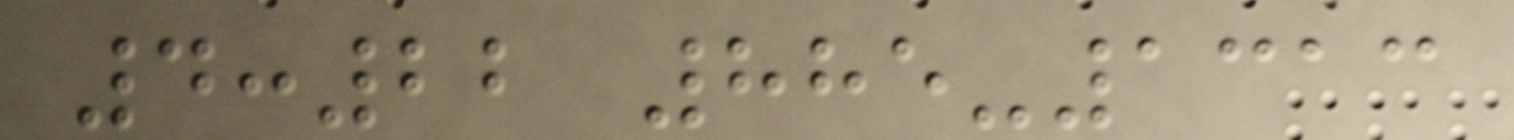4:22 885-1313
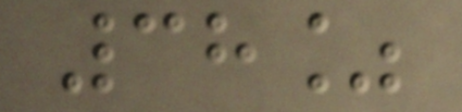38%
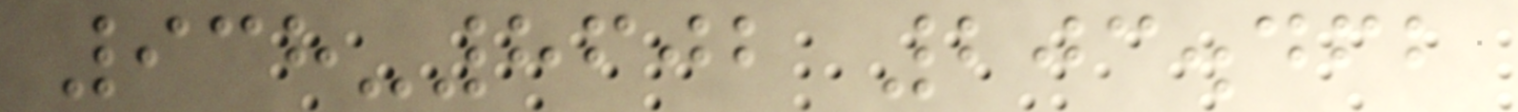938-8602 203.462
